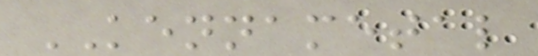KENNAMETAL
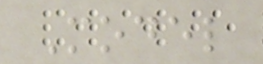Model
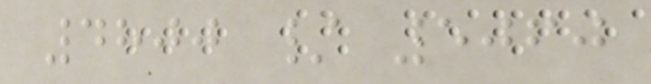4800 / 5060
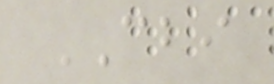CBI
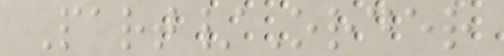Part/Order
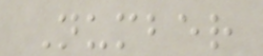Number
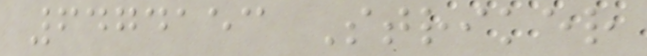6474153 Striker
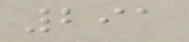291
